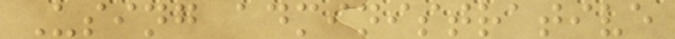Using administrative
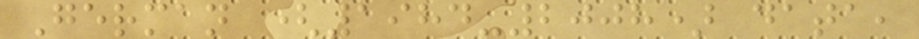German (1984-2008) data,
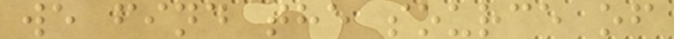we find the source of
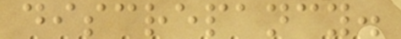discrepancy.
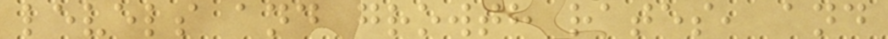levels and growth rates, and
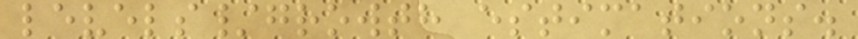levels/growth estimations.
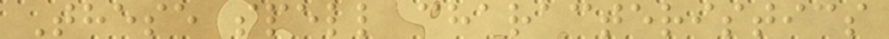These spell characteristics
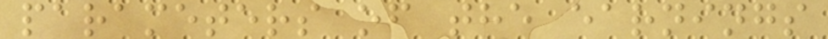parameters of the earnings
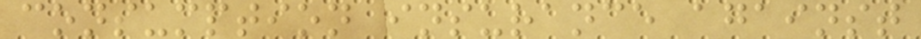consumption insurance against
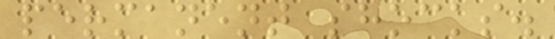permanent shocks.
